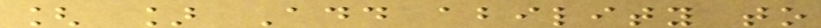[ ] Add ability to
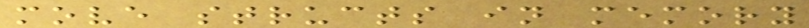move structs in memory
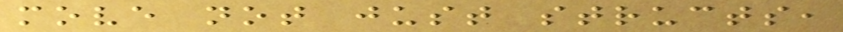move not just structs,
